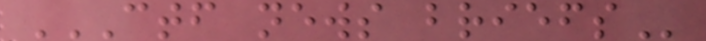CTF NEWS BRIEFS
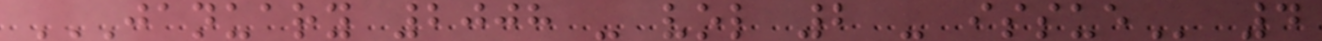JANUARY 2008 - VOL 2 - ISSUE 4
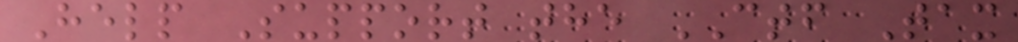Help Support the CTF Tax
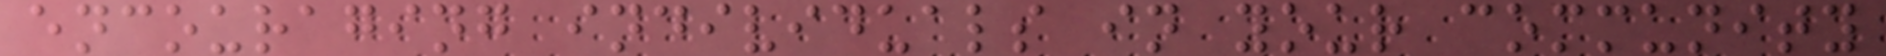encouraging individuals in your community
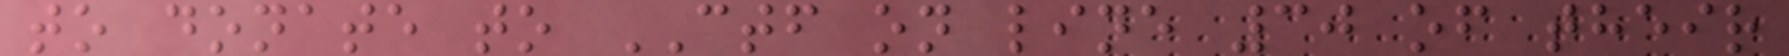to donate to CTF on line 30 of their
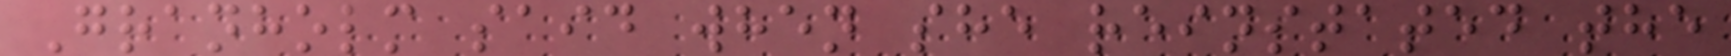Granholm said when she reinstated the
